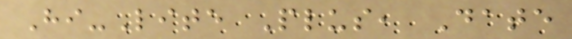Hi-Lite Plus, Date
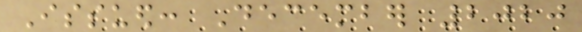Issued: December 2020
